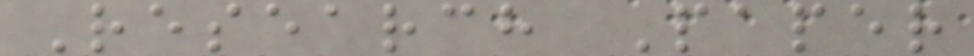Research Paper
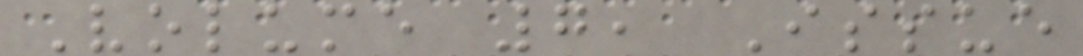Volume 7, Issue
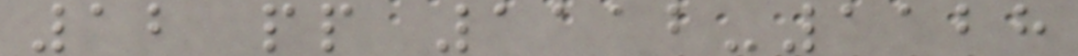12 pp 1112-1128
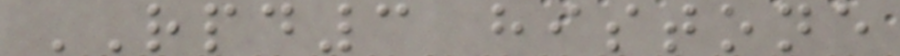RPD3 histone
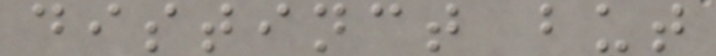distinct but
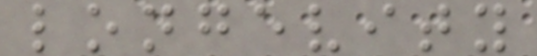longevity
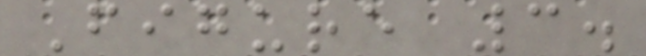Figure 3.
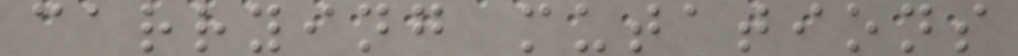carrying mutations
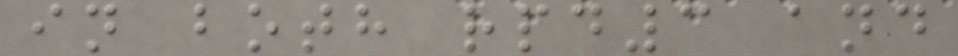in both rpd3 and
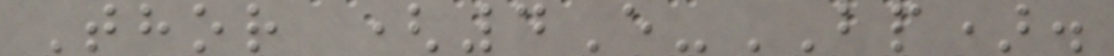Thor (4E-BP).
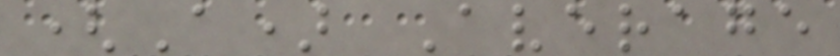(A) Average
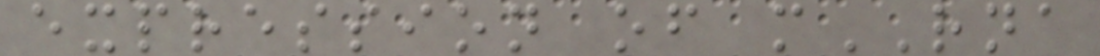expression of mRNA
